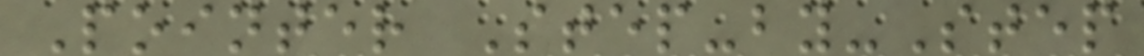Pointer Step-by-Step
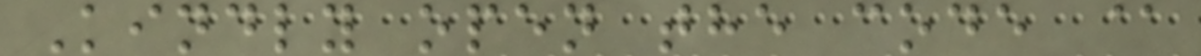Kindly open the code @
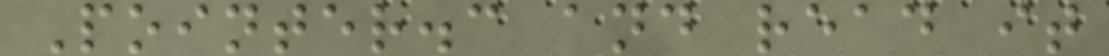Pointer.c and read it
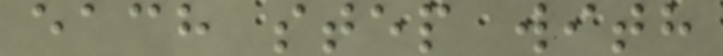each step with
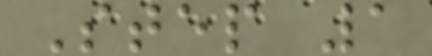Step 1
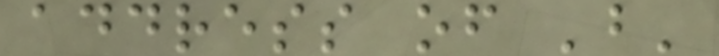address of 'b'
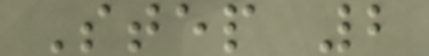Step 2
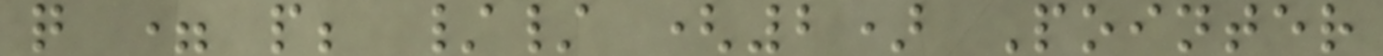q = p; // (2) Pointer
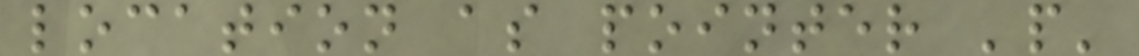location as pointer 'p'
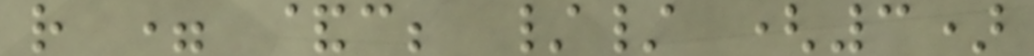r = &c; // (3)
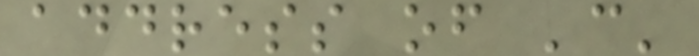address of 'c'
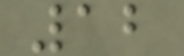12
